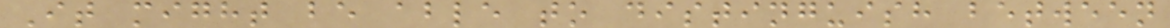It might be able to distinguish between
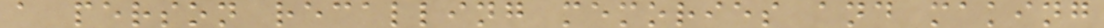a person recalling memories and making
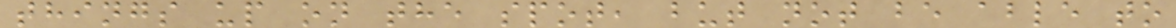things up on the spot, but not be able to
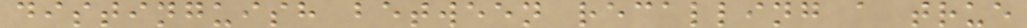distinguish between recalling a true
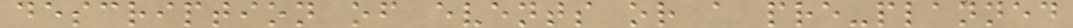description of events or a pre-planned
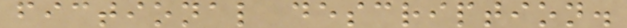fictional description.
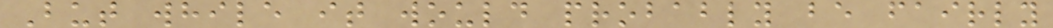But while it would probably be fairly
